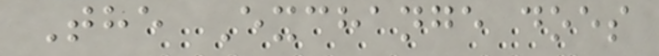The Exchange does
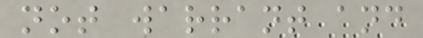not warrant and
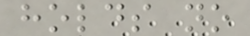holds no
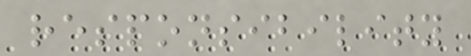responsibility
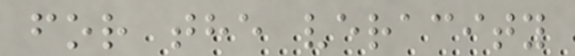for the veracity
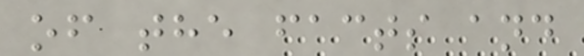of the facts and
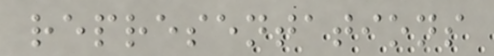representations
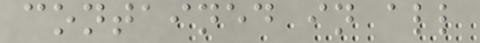contained in all
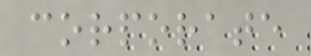corporate
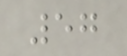57
